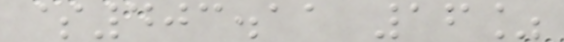$403.11 16%
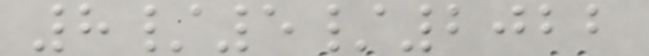8/5/2022
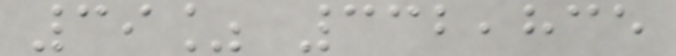39% 332,835
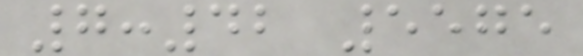7:42 5575
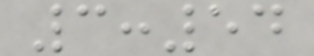3:54
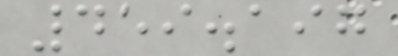459.197
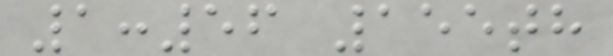1:56 155th
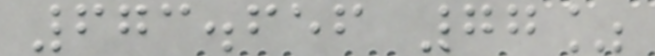673.656 77%
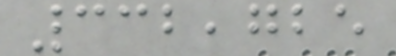332,725
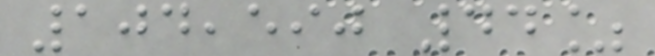104,590 44%
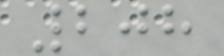208
